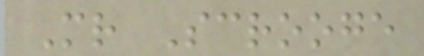Mr Scrooge
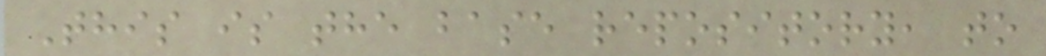This is the base repository, to
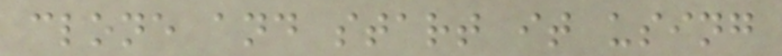clone and start it using
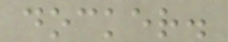docker.
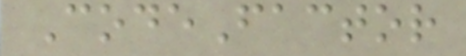CodeFactor
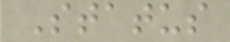Status
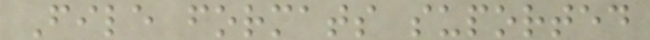File formats suported
